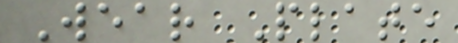Wear Plate
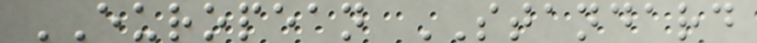EUROPEAN STANDARD
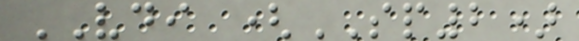VDI (SP2)
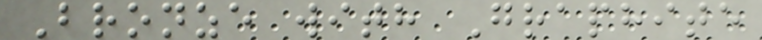Bronze with Graphite
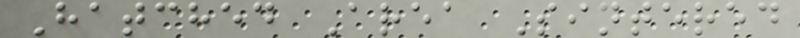Hatched Area Sintered
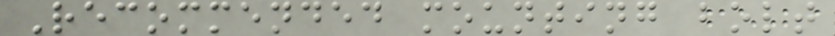Recommended mounting bolt
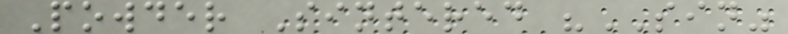Powder Sintered "SIN"
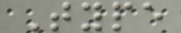Type
